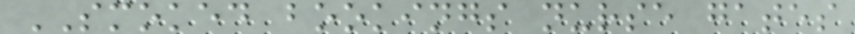SMOKED bookings nurse gates
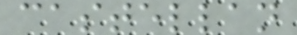castellan
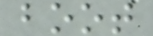boot
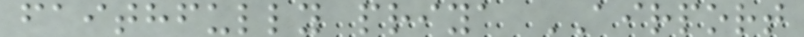faithfully priya AIRPORT
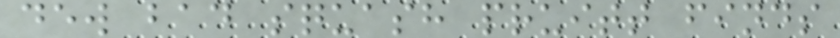dew bad squash pruitt finds
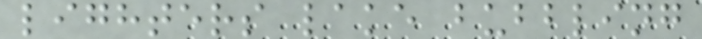lighters lake bubbling
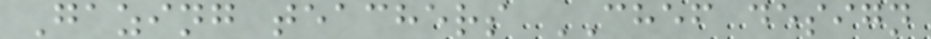Gazing teachers CHEF design
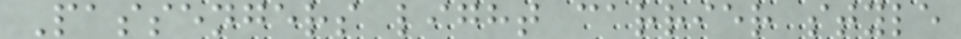Passengers light carrier style
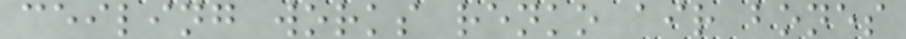ceiling works renko air bones
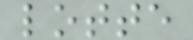lotte
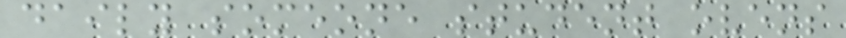daily someone student ovens
